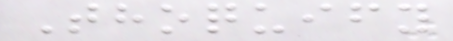Thoquify
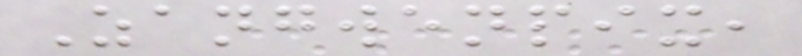Zangwenpix,
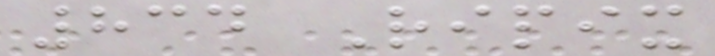834 Ripix
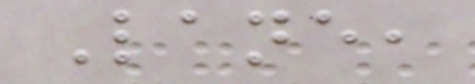Lane,
